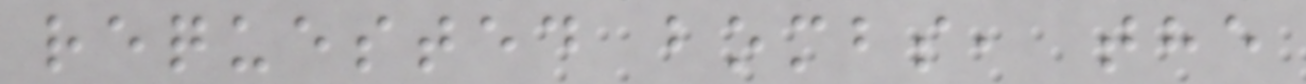requested bombs, the
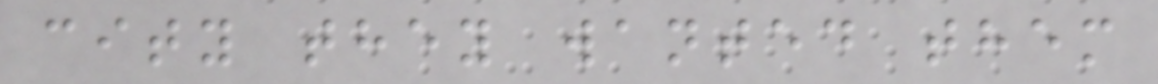city they wanted them
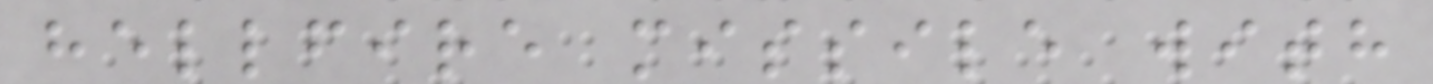hellfire missile with
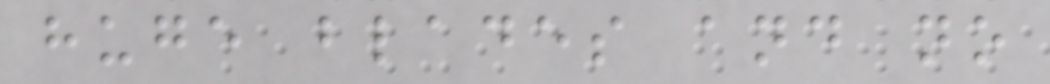huge blades and no
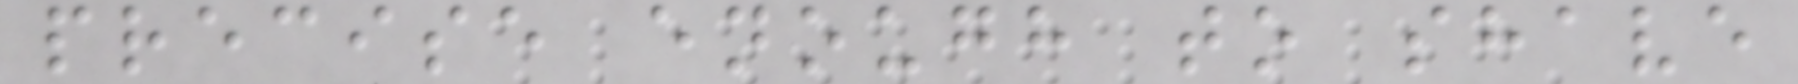precise enough to shave
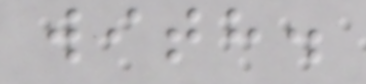with.
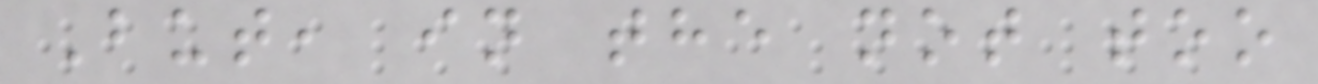But, in the not too
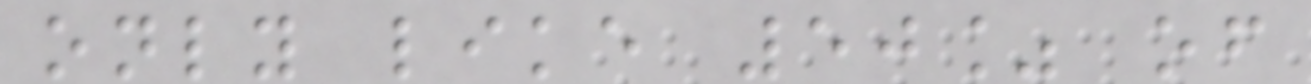only like 50% of
